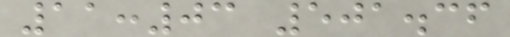11:03 501.36
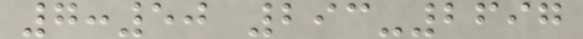7:50 293-2697
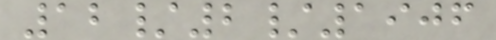12/2/1906
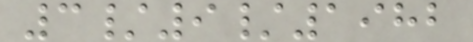3/9/1982
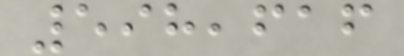598,616
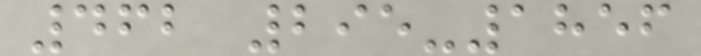462 295-1856
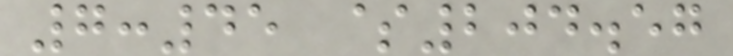7:45 $204.57
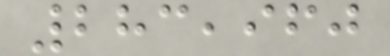283,960
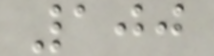100
